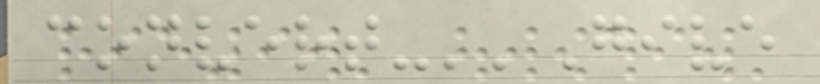convert-''Give
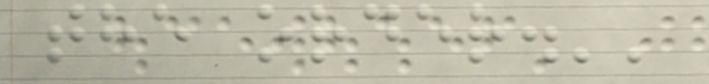the order.''
